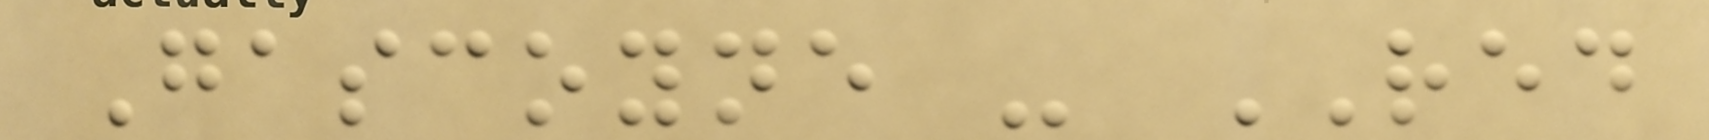Gascoyne - RED
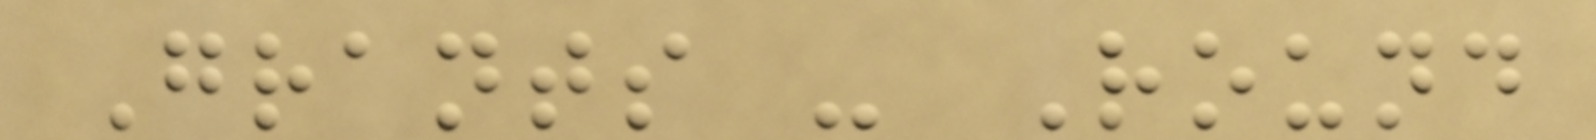Grants - Round
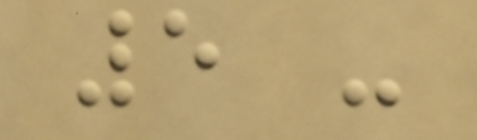5 -
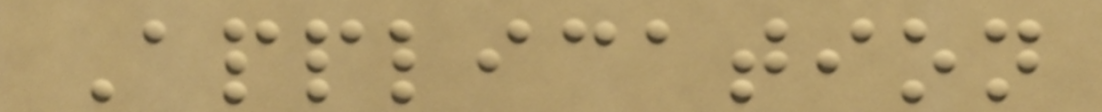Application
